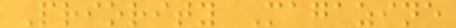Priority Magazine
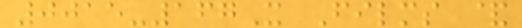0015-167X Films &
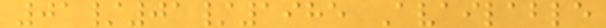01/01/1985 Available
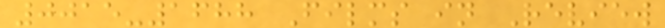0015-1688 Films in Review
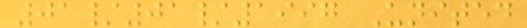01/01/1997 United
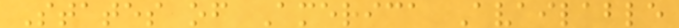States of America Available
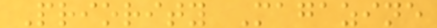Priority Magazine
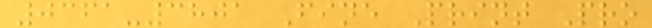0361-3801 Fine Print Pro
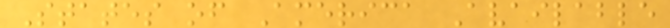States of America Available
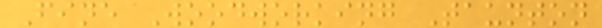Fine Woodworking Taunton
